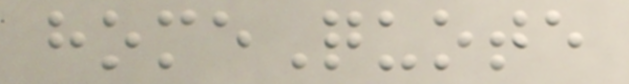homeQuote
